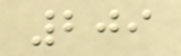209
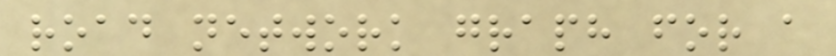road network graph for a
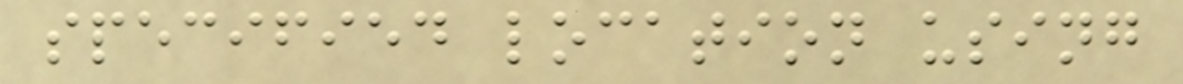specified location using
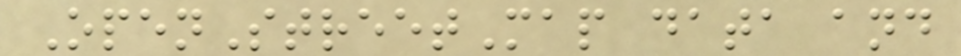OpenStreetMap data and
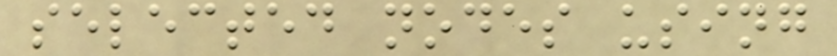selected nodes using
